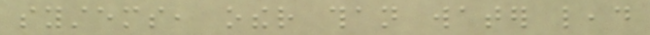systems, other than water lead
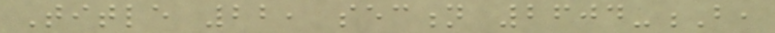Title 22, section 2604-B,
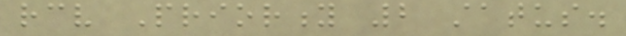receive Priority 2 status.
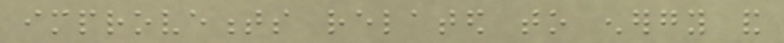improvements related to energy and
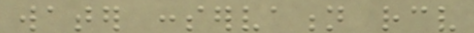water conservation receive
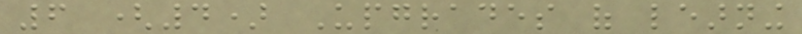6 (4) Upgrades of learning
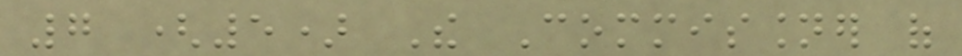7 (5) The Commissioner of
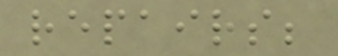repairs;
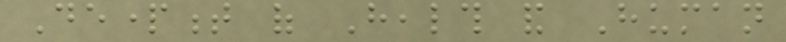Department of Health and Human
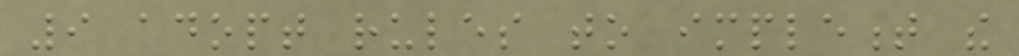9 adopt rules to implement the
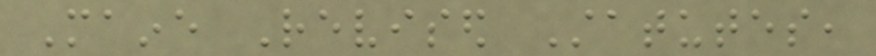Maine Revised Statutes,
